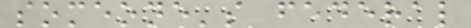someone's federal
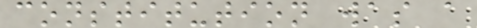constitution was a
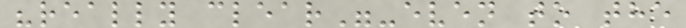"really clear"-even to the
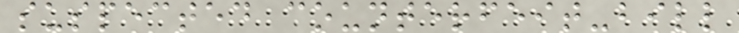suspected counterfeit-bill
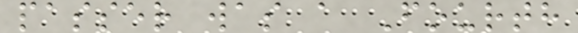passer was a Fourth
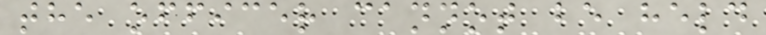the officer cannot be held
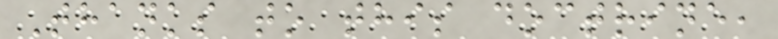Thanks to this doctrine,
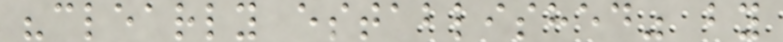"clearly established" by
